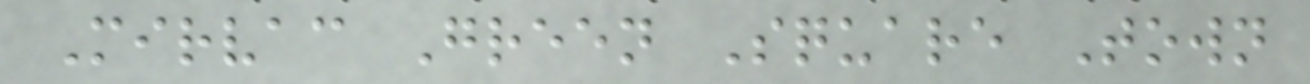Mirvac Green Square Town
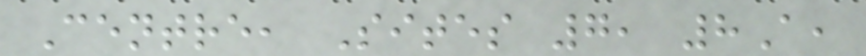Centre, Sites 7, 8A,
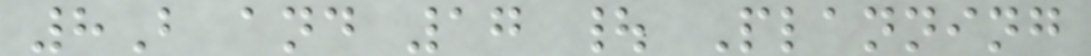8B and 17 | Planning
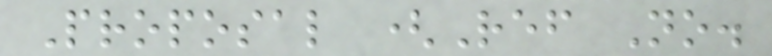Proposal (Ref No.
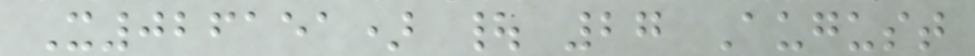X026151) | 27 August
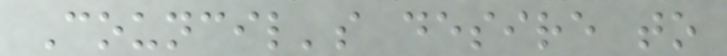Council's desire to
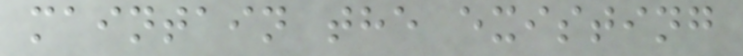maintain the existing
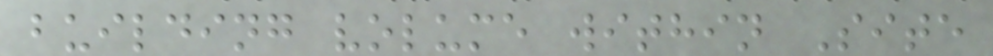building volume within Site
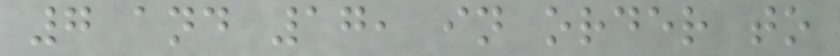7 and 17, in order to
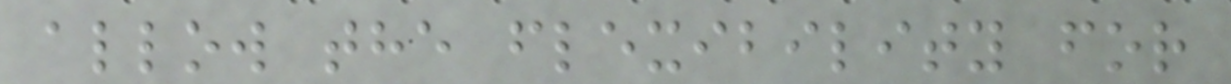allow the flexibility for
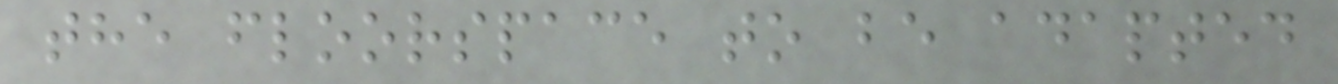the floorspace to be adapted
